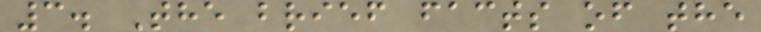3. The brief facts of the
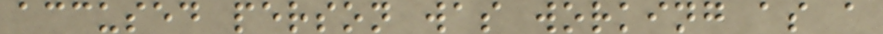accused person was working as a
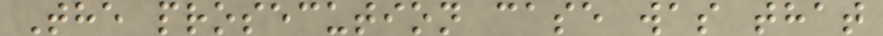The prosecution case was that
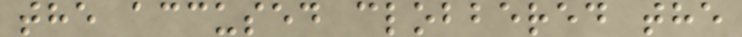the accused clobbered the
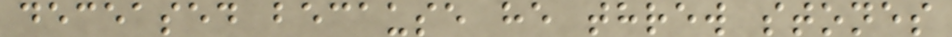deceased because he threw stones
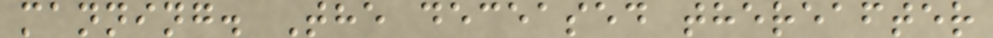manning. The deceased thereafter
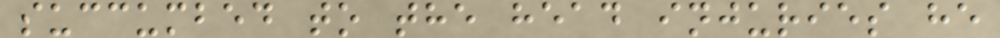succumbed to the head injuries he
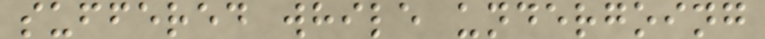suffered while undergoing
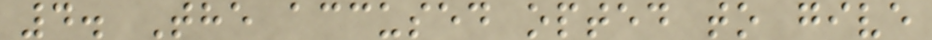4. The accused opted to give
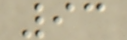93
